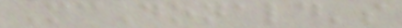McDonald's
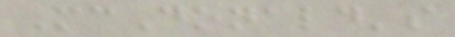McDonald's
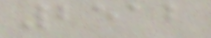2512
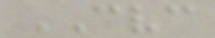CVC
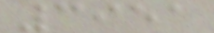3951
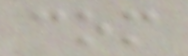com
